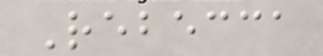Rebecca
